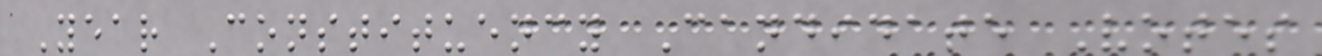Year Constituency Candidate Votes
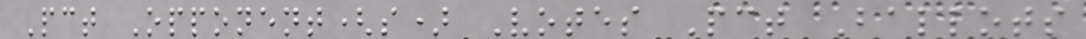Pct Opponent(s) Votes Pct Ballots
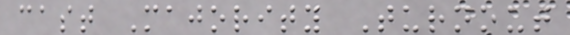cast Majority Turnout
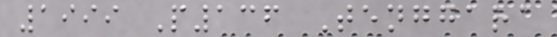1999 P136 Tenggara
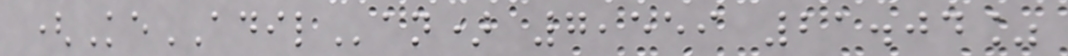(KeADILan) 7,559 21.04%
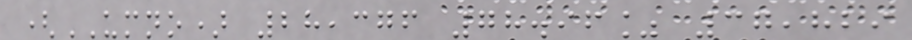(UMNO) 28,376 78.96% 37,829
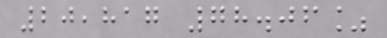20,817 78.06%
